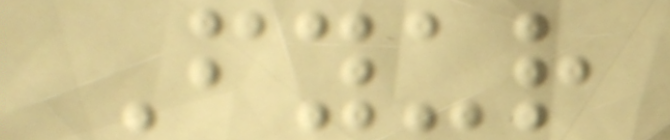Fyur
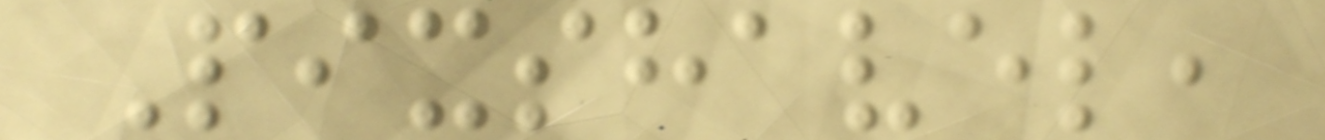Pixshavel,
